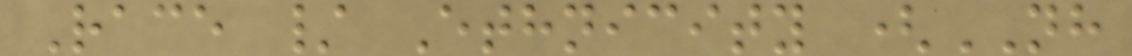Race / Ethnicity (NH
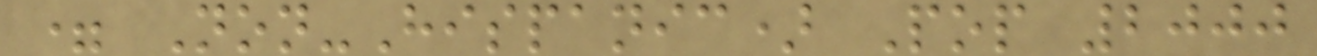= Non-Hispanic) Pop 2000
